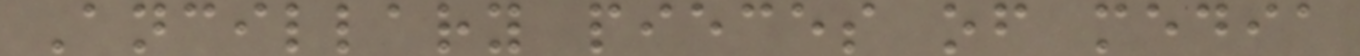Ancillary pieces of media
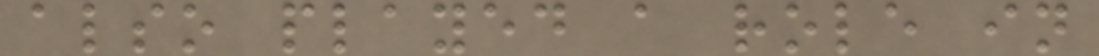also played a role in
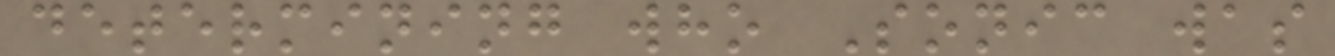determining who Sonic was
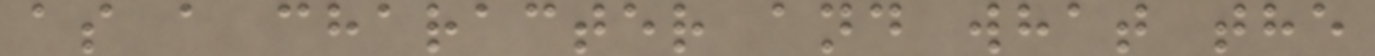as a character and what the
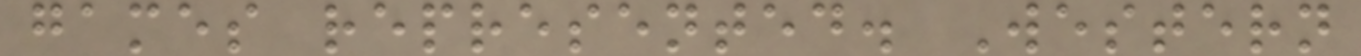games represented. Western
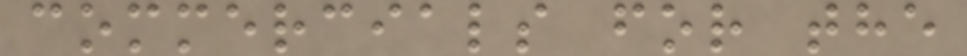commercials for the
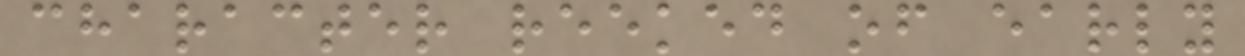character reeked of early
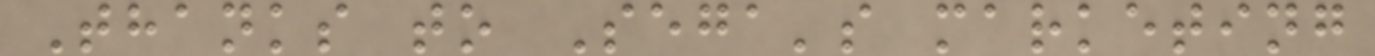Thanks to Sega's marketing
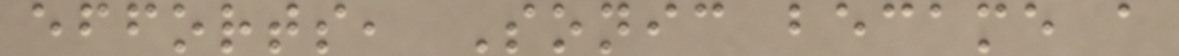efforts, Sonic became a
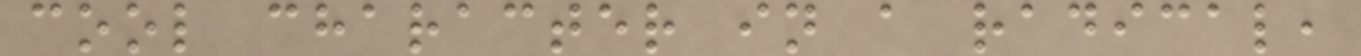cool character in a radical,
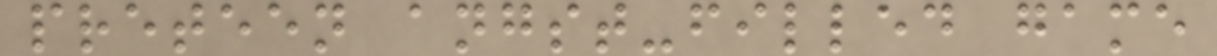preteen angst-filled game
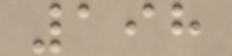198
